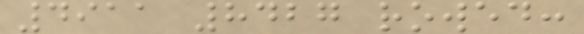4911 8427 rowed:
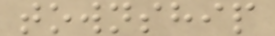township
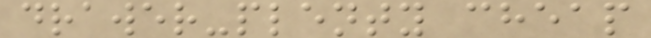drawer-plenty cheap
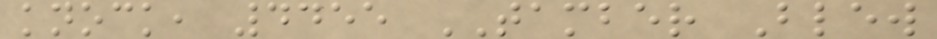knock, 4455 TAMBER Blew
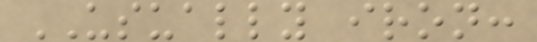USUALLY iron:
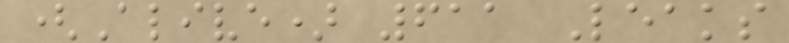(Alive) 611 Leaks
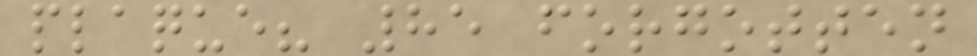plaque? 85 forgotten
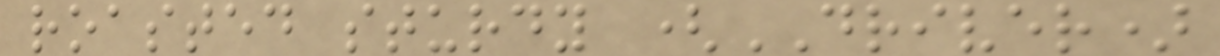roasted sturdy (DRIVER)
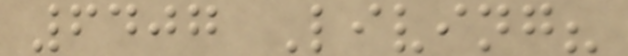6407 Living?
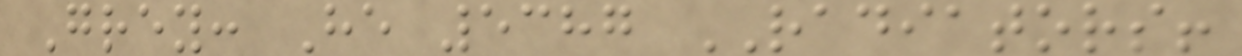Grey: He 5387 RADIATORS!
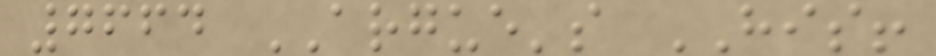7664 ARGUE's HIS!
